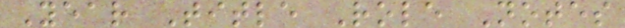Year Title Role Notes
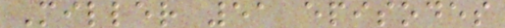Miller 51 episodes
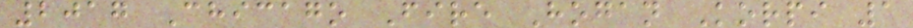2017 Chicago Fire Hogan Korpi 1
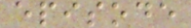episode
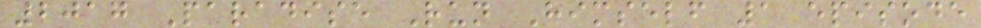2017 Paradise Run Himself 1 episode
